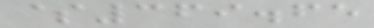$369.65
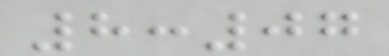8:07
